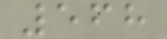568
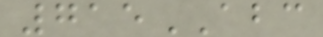715ABC
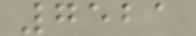7521
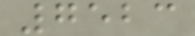7523
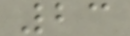23
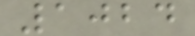1024
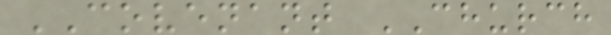COVENANT CHURCH
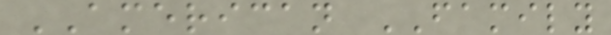AMERICAN FAMILY
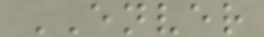ENVER
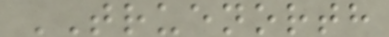TRUENORTH
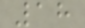18
